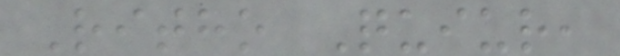Ritho Quiur,
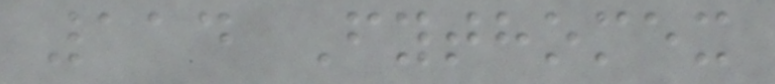114 Fythomex
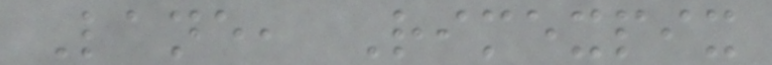Lane, Rimexpix
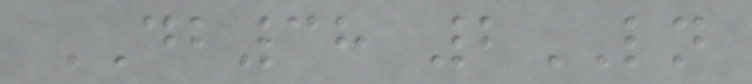DB38 2LN
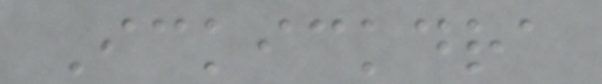Ickickdra
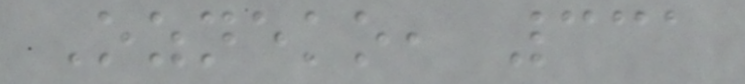Ozneko, 331
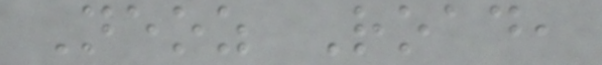Neoz Road,
